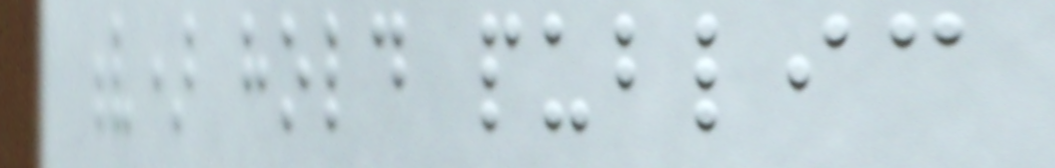v) hold public
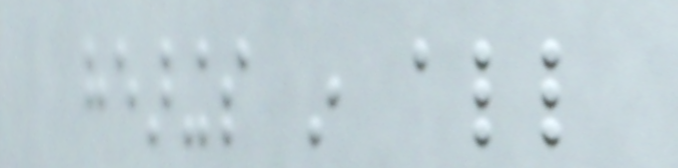hearings in all
